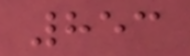853
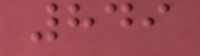849
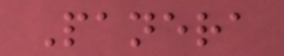Panera
